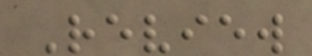Review
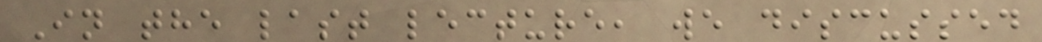In the last lecture, we discussed
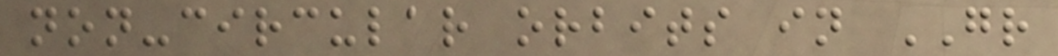non-circular orbits in GR
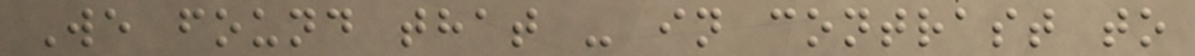We found that - in contrast to
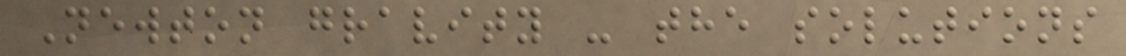Newton gravity - the solutions
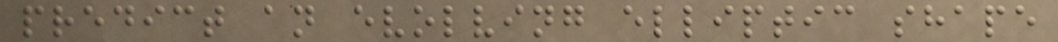predict an evolving elliptic shape
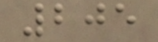205
